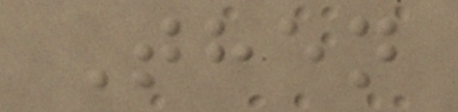Then
